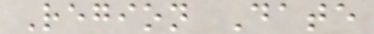Region Date
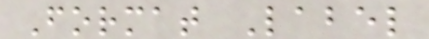Format Label
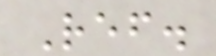Ref.
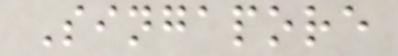Singapore
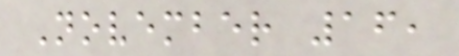November 16,
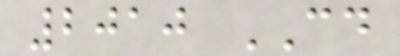2010 CD
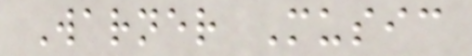Warner Music
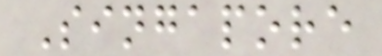Singapore
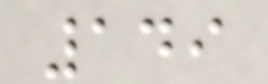149
